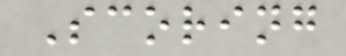Scoring
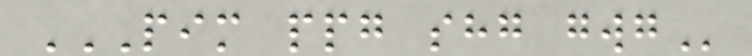PIM PPG SHG GWG
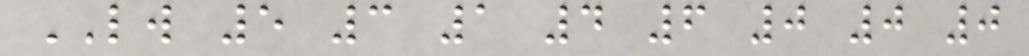LW 5 3 1 4 6 0 0 0
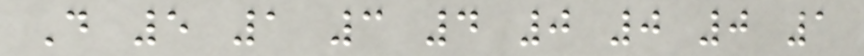D 5 1 3 4 0 0 0 1
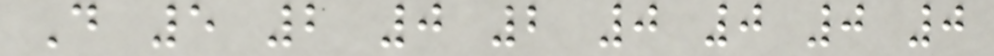D 5 2 0 2 0 0 0 0
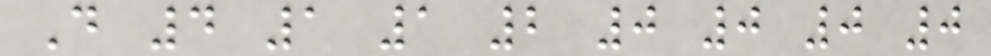D 4 1 1 2 0 0 0 0
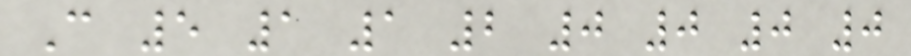C 5 1 1 2 0 0 0 0
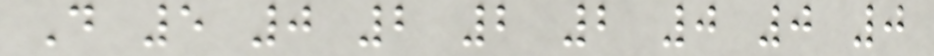D 5 0 2 2 2 0 0 0
